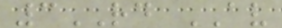3RD AV
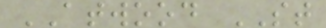ATWOOD ST
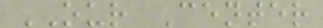OUR Center
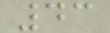43
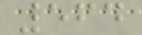564
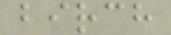birch
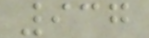937
